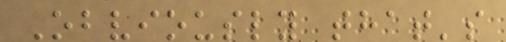Obviously that's
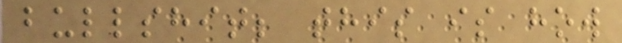bullshit; this is how
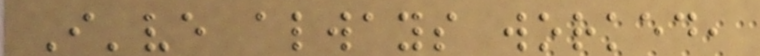I've always worked,
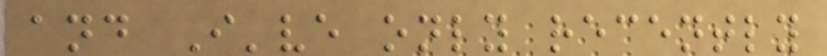and I've only recently
